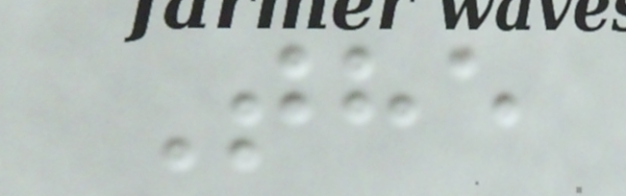The
